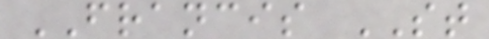FRANCIS ST
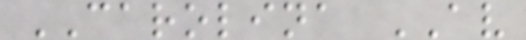CAROLINA AV
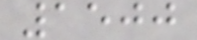1500
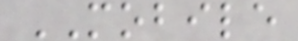MOBILE
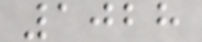1028
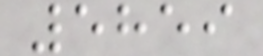5859
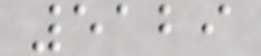5129
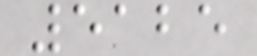5125
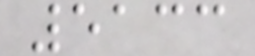5133
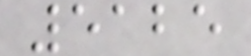5125
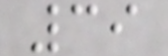39
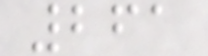261
